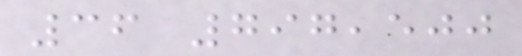36 797,500
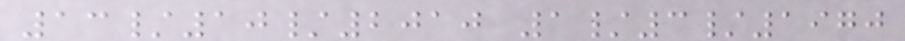13/10/2010 1/3/1970
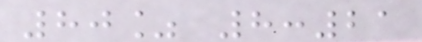80% 8:21
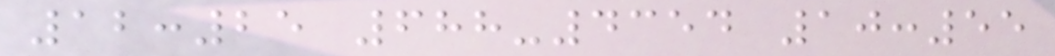12:25 688-4354 10:55
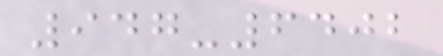947-6402
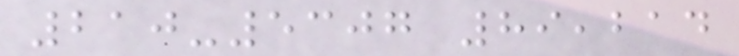210-5307 89,214
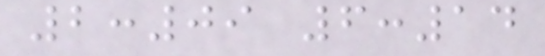2:09 6:14
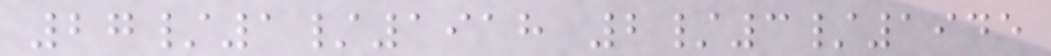27/1/1918 2/3/1945
